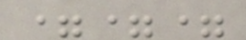===
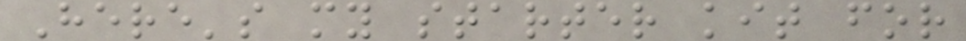Here's my starter kit for
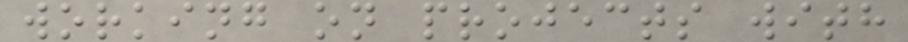working on projects with
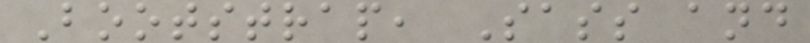Bootstrap, Sass and
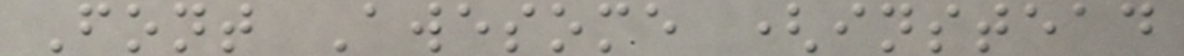Font Awesome (instead
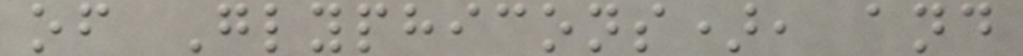of Glyphicons), and
